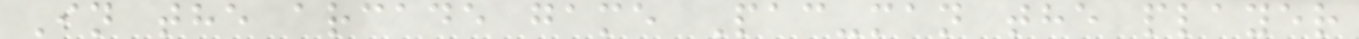In the arcade game Pac-man the player
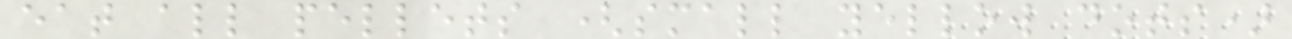eat all pellets (small yellow dots)
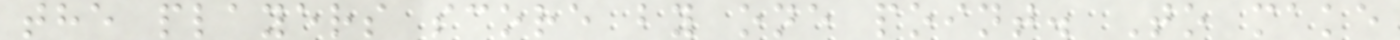the players score by one point. To make
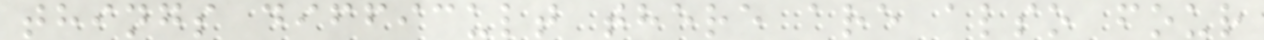things difficult there are also four
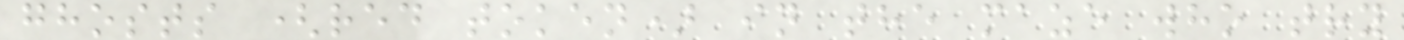ghosts (red token) in the maze who try
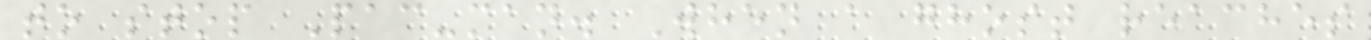to stop Pac-man. When a ghost reaches
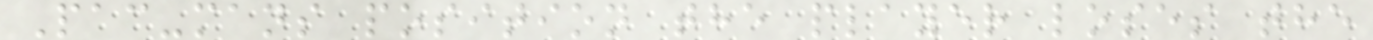Pac-mans position the player loses the
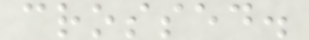crossed.
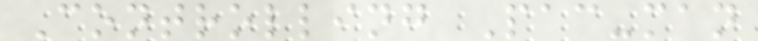Controlling Pac-man
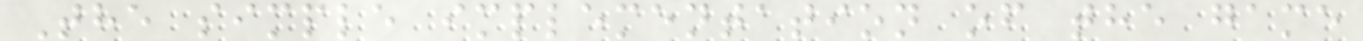The simple implementation of the game
